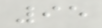95
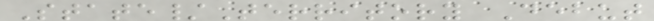State/Territory Debut
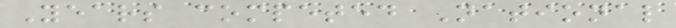Years competed National
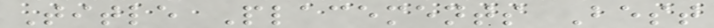Title Placements Best
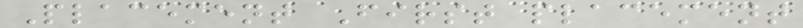Placement First placement
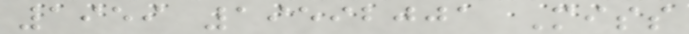1959 19592001 Miss
